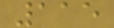115
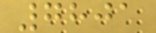7801
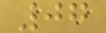07
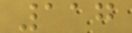117
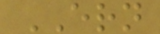ERN
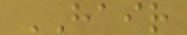HAIR
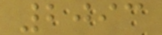2093
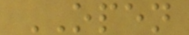OPEN
